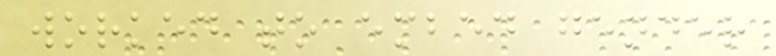worked to embed gender
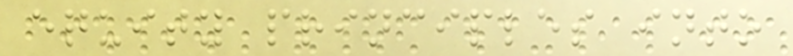equity principles into
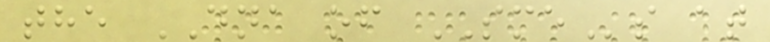the DNA of SMEs at
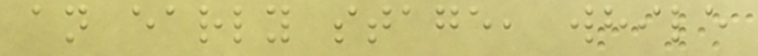an early stage, while
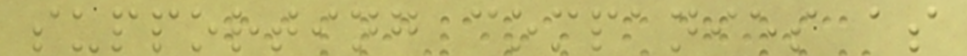supporting companies as
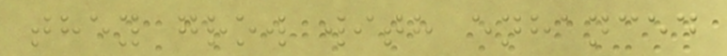they grow with enhanced
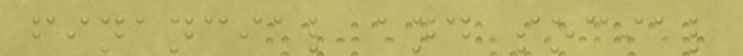financial and social
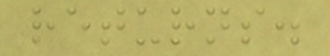returns.
